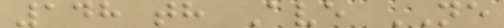148 th Ave NE
